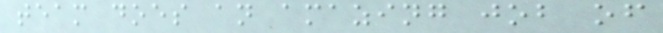team does an amazing job of
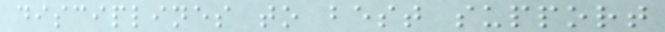disciplines to best support
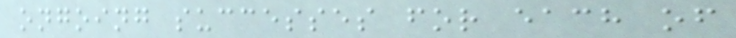ongoing successes for each of
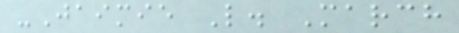-Jaimie L. March
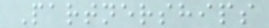Partnerships
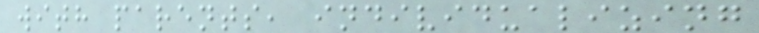with parents, individualizing
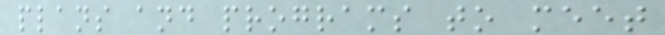plans and programs to meet
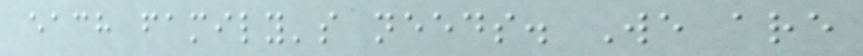each family's needs. We are
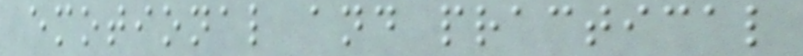emotional and practical
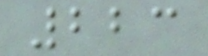223
